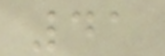41
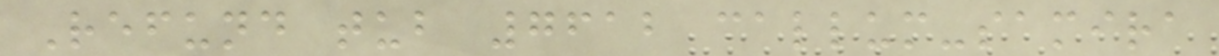Refund tub 7612 callum-samira
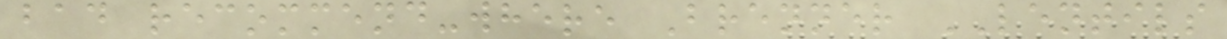bad recommend-where Brenner LENTILS
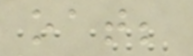oat;
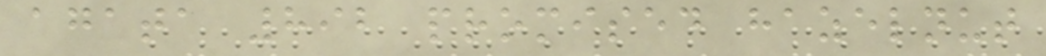agata 892 promised hazelnut
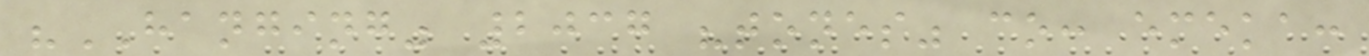"HANGING" 2037 "tones" co: emeka:
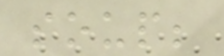soup;
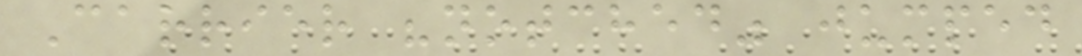Carrier "notched" jumped
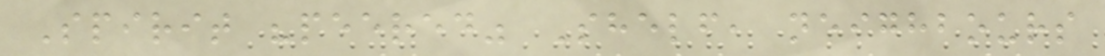Spirit "peered" Shelf, neighbours
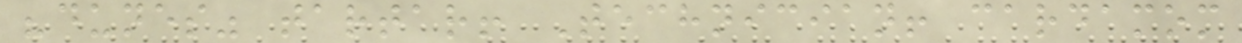"dunes" tartar! Technician! cardamom
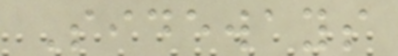Sideways
